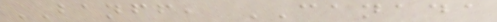BANFF, CANADA
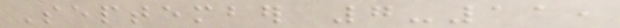September 7-11,
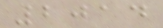2014
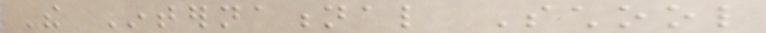The International School
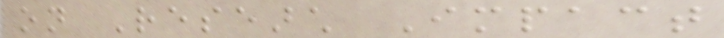on Research Impact
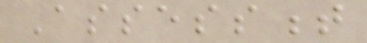Assessment
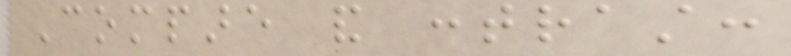Compare and contrast:
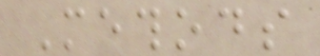Methods
